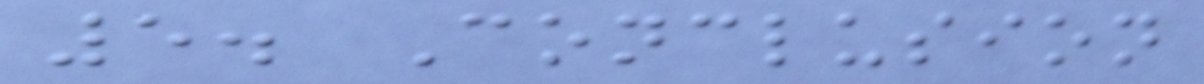5. Conclusion
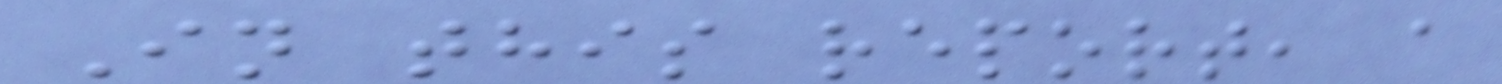In this report, a
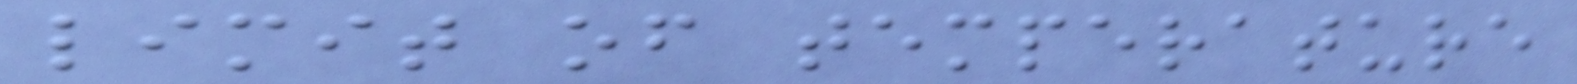limit of temperature
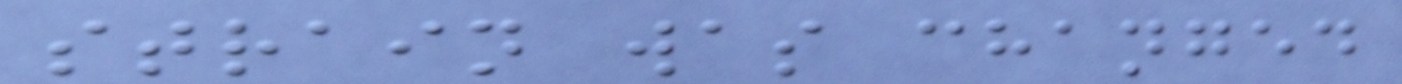strain was changed
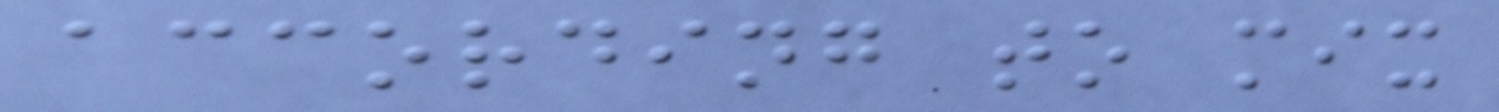according to mix
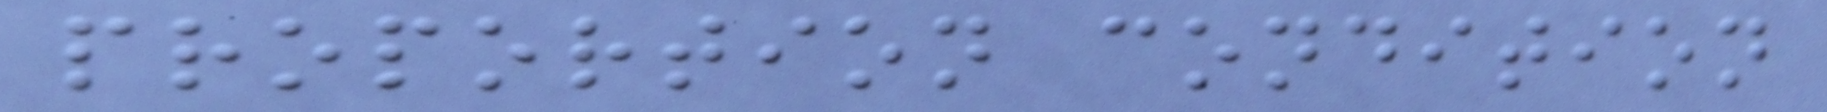proportion condition
